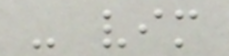- vim
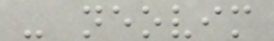- neovim
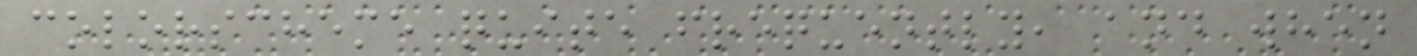colorscheme quite frequently, and when
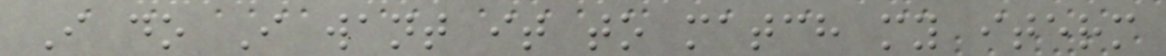I do I want it to match my iterm
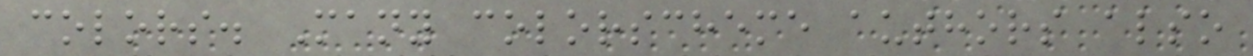colors. Many colorscheme authors also
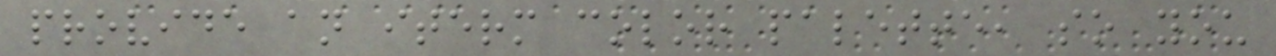provide an iterm color palette, so you
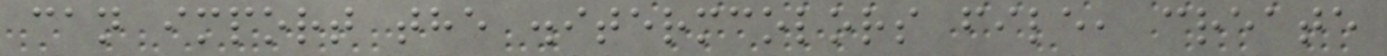can import the .itermcolors file, create
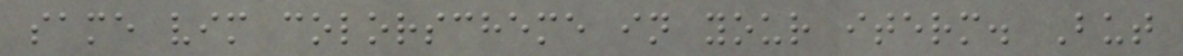same vim colorscheme in your iterm. But
